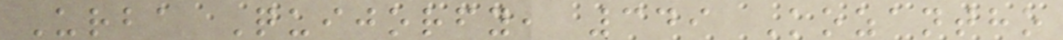Urba Quijorfy, 349 Kozantho
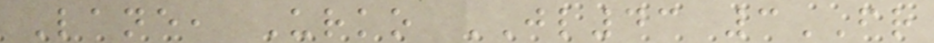Lane, Urko JL43 3FR
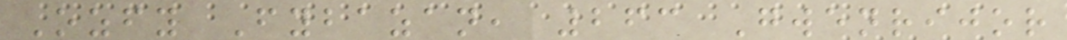Ozfy Fybazan, 263 Gwenrijor
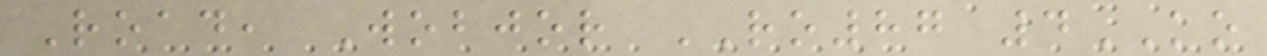Road, Wobjor RO87 4KO
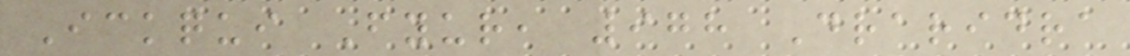Ickqui Fyur, 978 Draridra
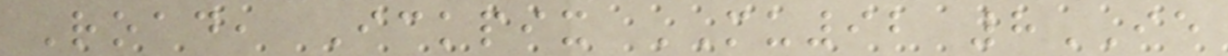Road, Ickpix MU92 8IE
